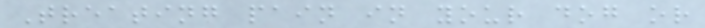Treating pain in your dog or
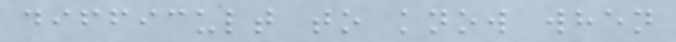difficult to know when
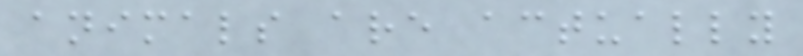animals are actually
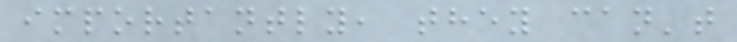importantly, they can't
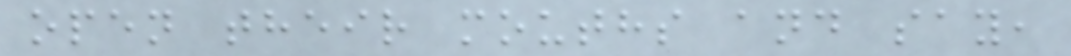open their mouths and say,
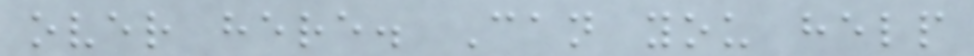over here. Can you help
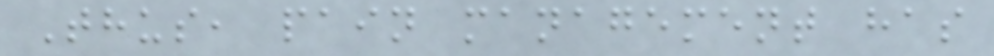Thus, pain management has
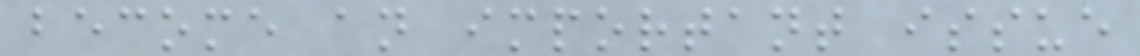become an important issue
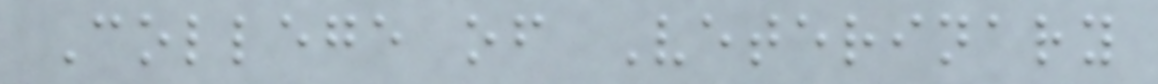College of Veterinary
